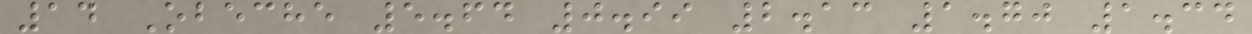14 Obeche 5.64 0.99 2.13 1.70 1.34
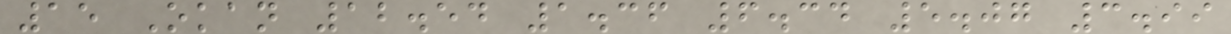15 Okan 12.54 1.36 6.34 5.07 3.99
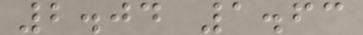2.04 1.63
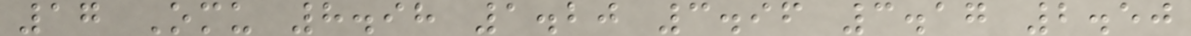17 Omu 8.98 1.20 3.96 3.17 2.50
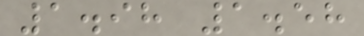1.98 1.58
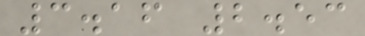3.16 2.53
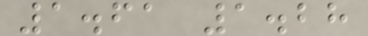1.61 1.28
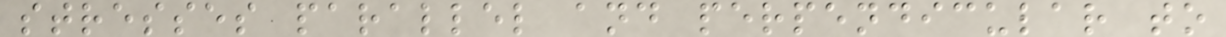stresses parallel and perpendicular to
